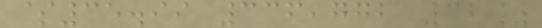$35.99 336,772 32%
